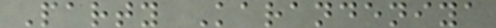Party Karandeniya
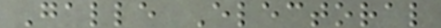Galle Electoral
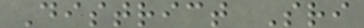District Sri
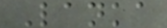Lanka
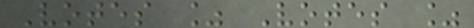Votes % Votes %
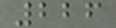226
